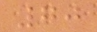70
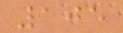105
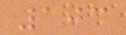103
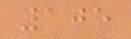105
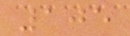105
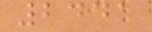2441
